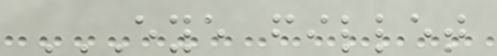EYE FILLET
